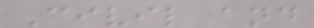Civil and
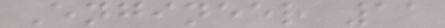Engineer 11
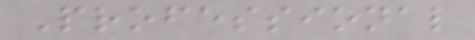Professional
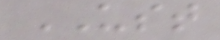UST
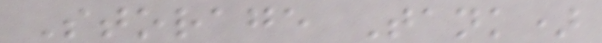Storage Tank)
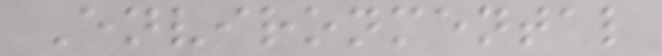Environmental
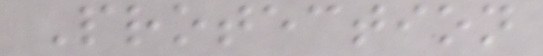Protection
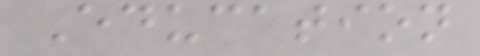Education
